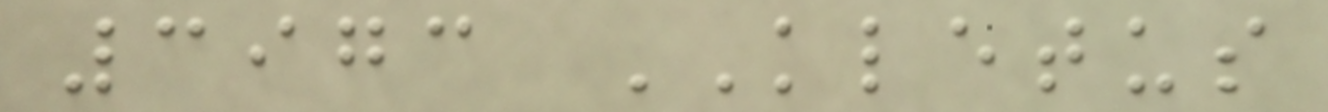3973 KLETUS
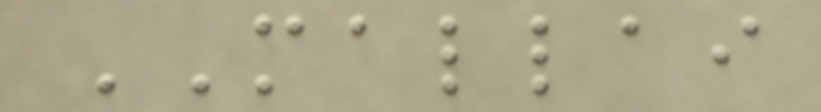MALLAI
